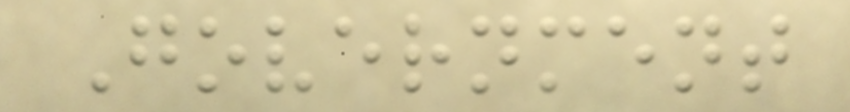Government
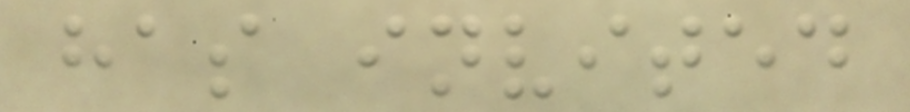has invited
